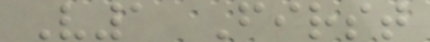V1 First
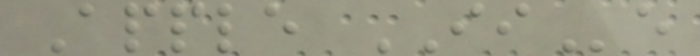Apple IIe
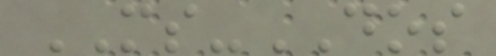MS-DOS
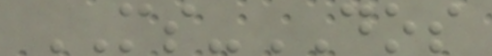MS-DOS
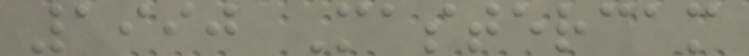1990 Mastercam
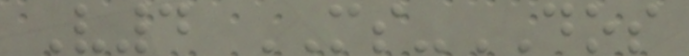V4 MS-DOS
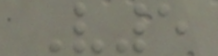V5
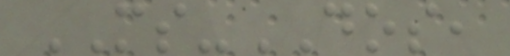MS-DOS,
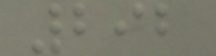292
